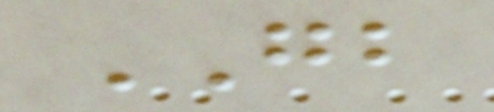GB
